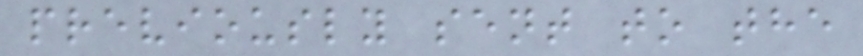previously sent to the
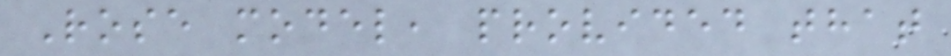Rose model, provided that
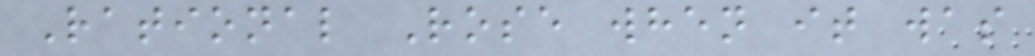Rational Rose when it was
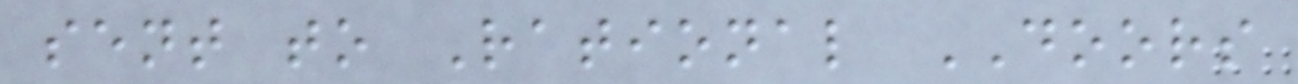sent to Rational DOORS
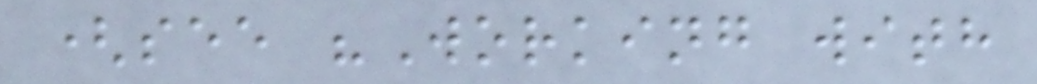(see "Working with
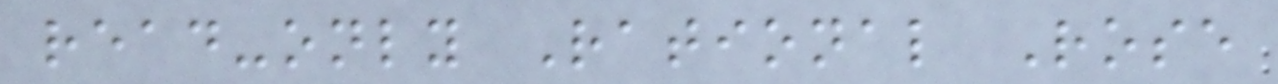read-only Rational Rose
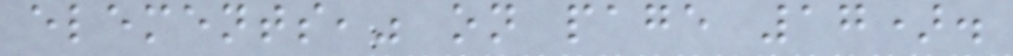elements," on page 17).
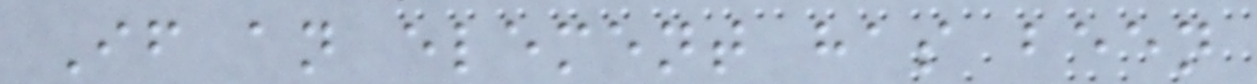If an element has been
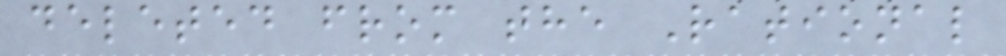deleted from the Rational
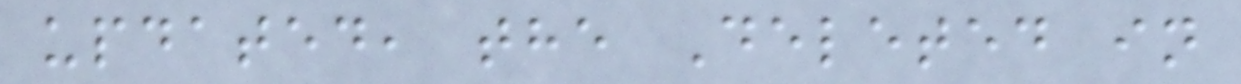updated, the Deleted in
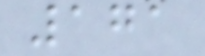171
